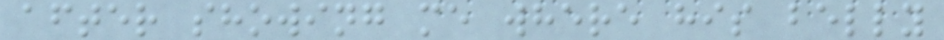after showing me where his belly
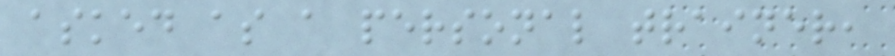asked as a personal trainer,
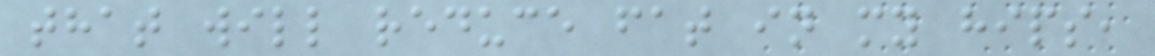that will reduce fat in my hips,
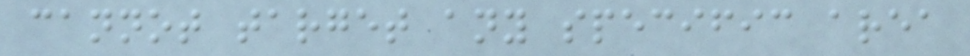cannot target any specific area
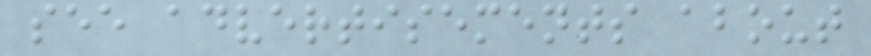see advertisements about
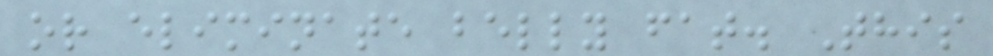or eliminate belly fat. This
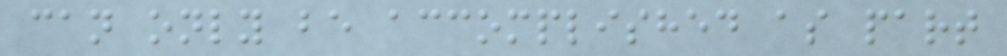can only be accomplished as part
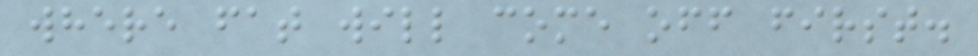where fat will come off first.
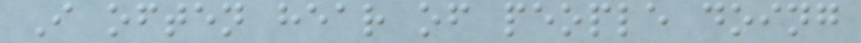I often hear of people doing
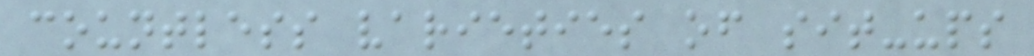countless varieties of sit-ups
